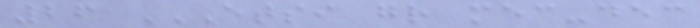26 ETSI GR MEC-DEC
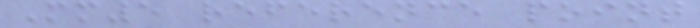Mm5 reference point
